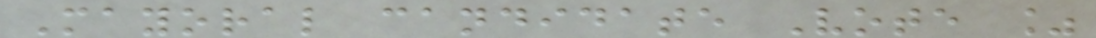Mayoral candidate Vote %
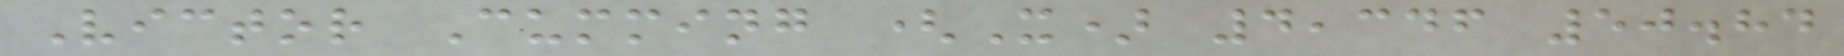Victor Cumming (X) 4,346 50.84
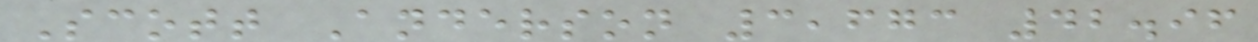Scott Anderson 3,673 42.96
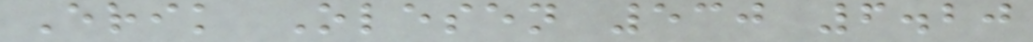Erik Olesen 530 6.20
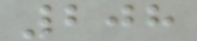208
